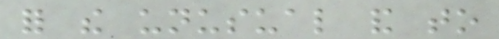for the unusual and to
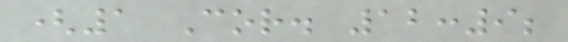(1 Cor. 12:9;
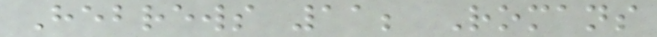Hebrews 11; Romans
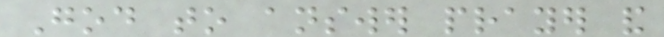God to answer prayer and
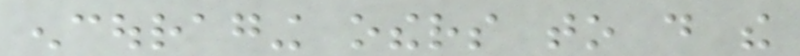encouraging others to do the
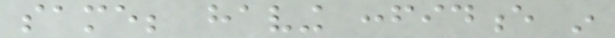same; having confidence in
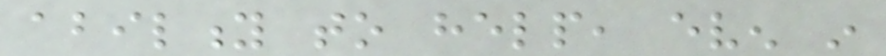ability to help, even in
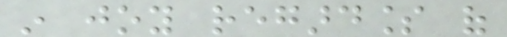in joy regardless of
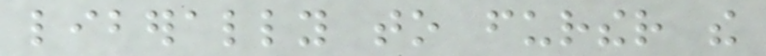liberally to further the
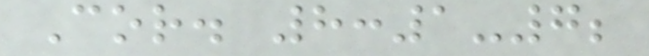Cor. 8:1-7;
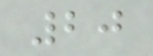20
